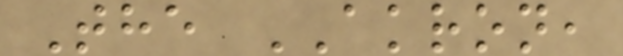The AKRON,
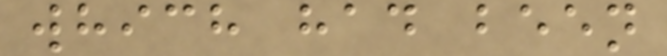which had been
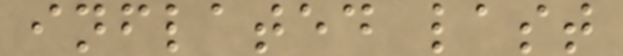inflated last
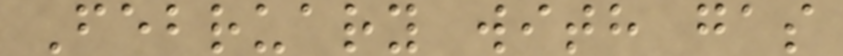February with gas
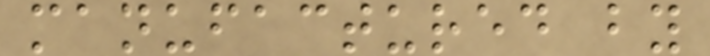manufactured by
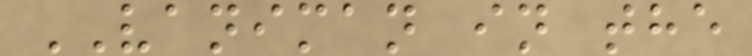VANIMAN in the
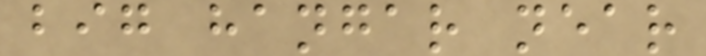big hangar near
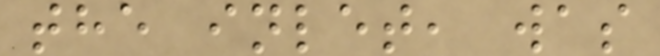the inlet, was
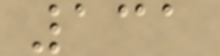131
